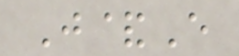J&E
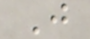J
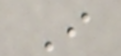I
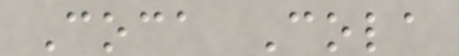Coca Cola
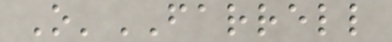O'FARRELL
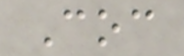Coc
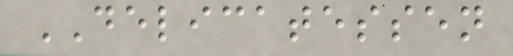DELICATESSEN
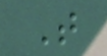T
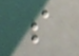s
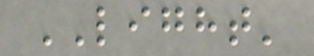LIGHT'
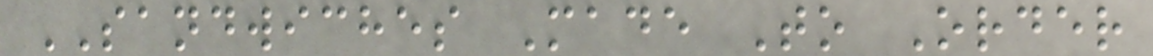SANDWICHES Made To Order
